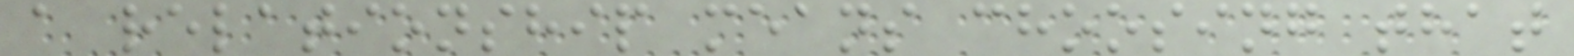a relationship means choosing that
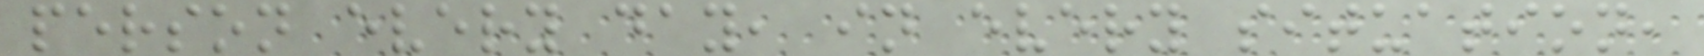person every day, in every situation,
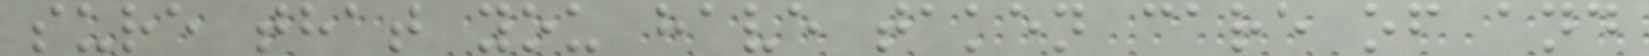sure that you have taken care of and
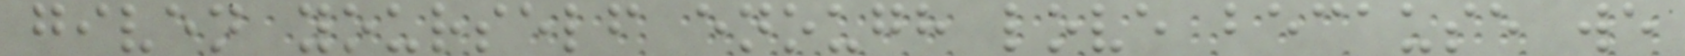given yourself enough love because we
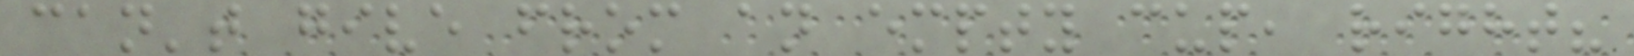can't give from an empty cup, right?
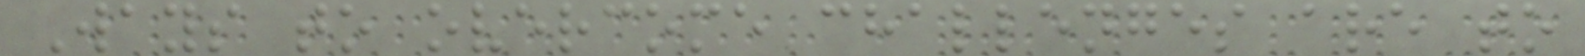Ways to overcome challenges are to
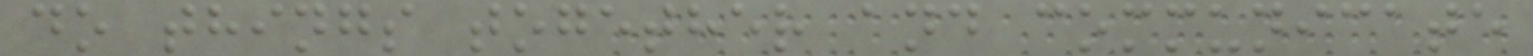do things together and communicate
